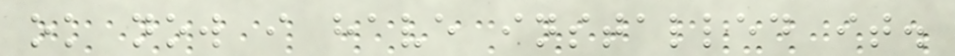ok now i have installed it.
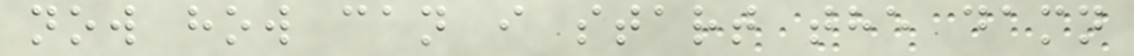now how can i start the damn
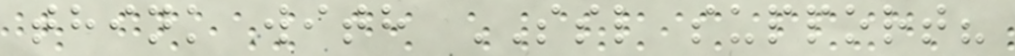think with SSL support?
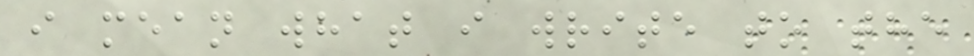i mean what i write to the
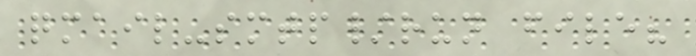qmail-smtp/run file?
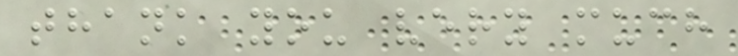thank you very much
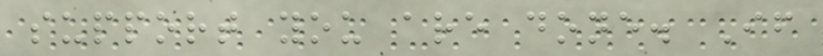support you are done. If
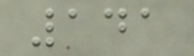141
